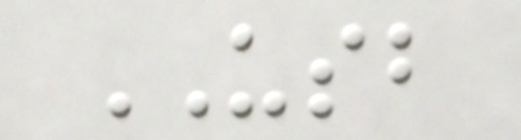USB
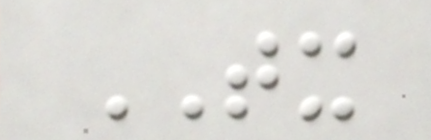TX
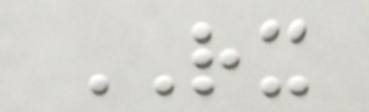RX
